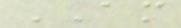AM
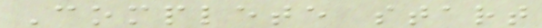Complete start
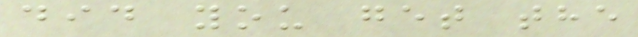did you get the
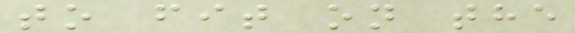to fit on the
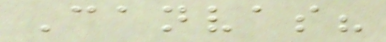Canvas?
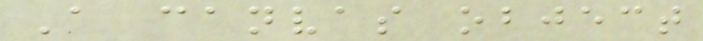A canvas object
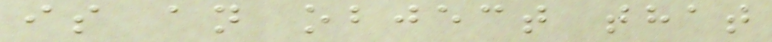is an object that
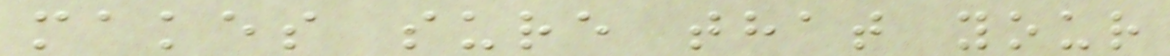makes sure that your
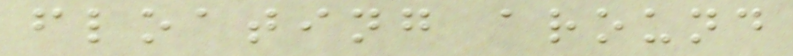floating around
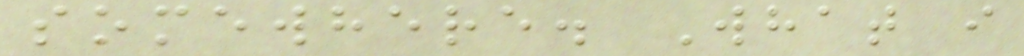somewhere. What i
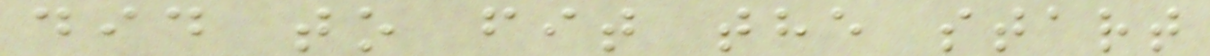did to fit the start
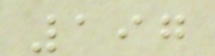197
